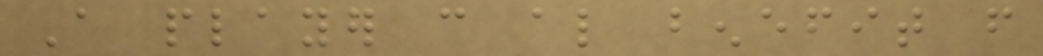A player can also benefit from
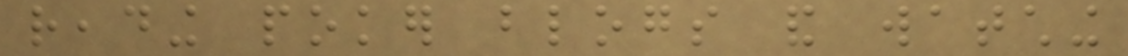reading poker blogs and watching
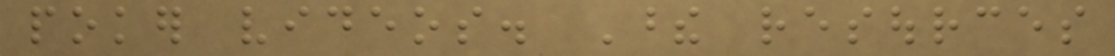poker videos. These resources
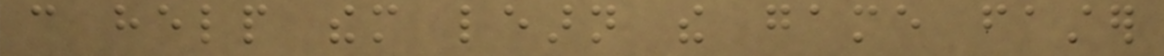can help them learn the game faster
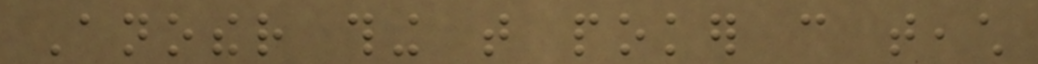Another thing that poker can teach
